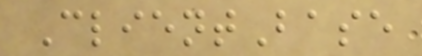ClientBase
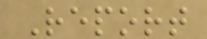Report
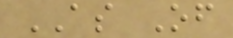AS Of
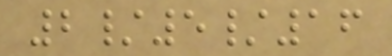2/5/16
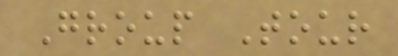Group Tour
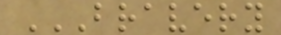BRAVERY
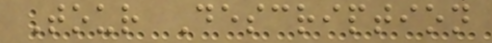Tour Description
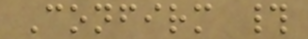Confirm #
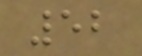52
